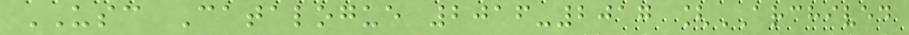USC Catalogue 2016-2017 [ARCHIVED
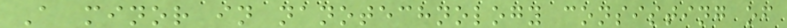A minor in nanotechnology consisting of
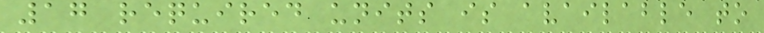17 required units is available to
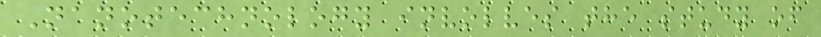Nanotechnology involves the study of
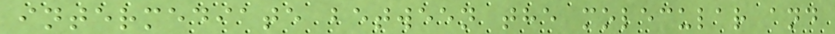intermediate between the molecular and
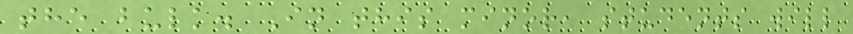the bulk. In this minor, students will
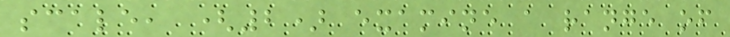scale, (2) examine a range of
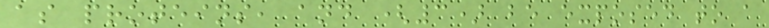as proteins, and (3) be exposed to a
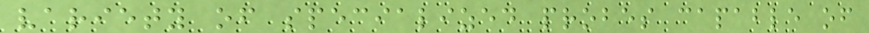variety of specialized probes capable of
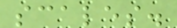scales.
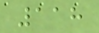118
